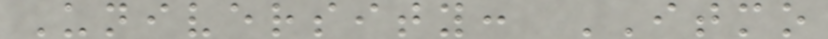University: ITMO
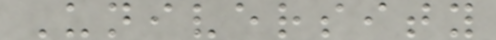University
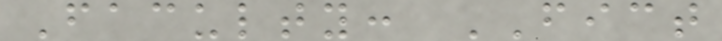Faculty: FICT
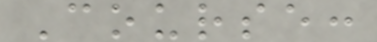Course:
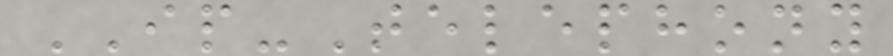IP-Telephony
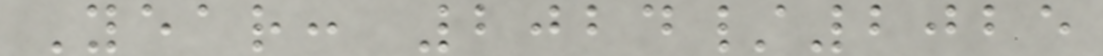Year: 2024/2025
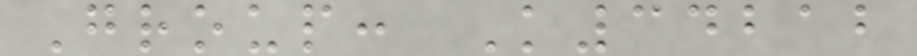Group: K34212
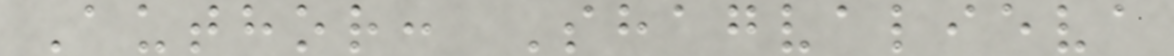Author: Shagvalieva
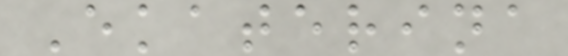Ekaterina
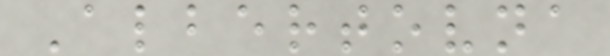Albertovna
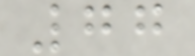77
